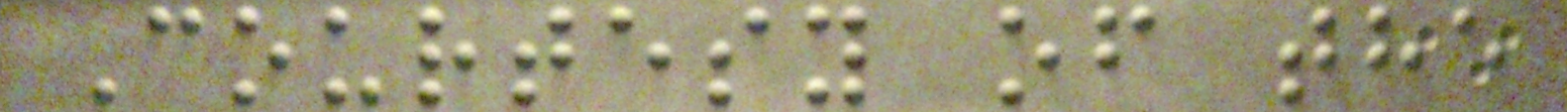Courtesy of the
